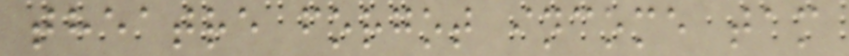theatre forgot income tam
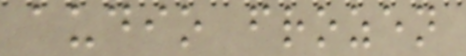audio frozen
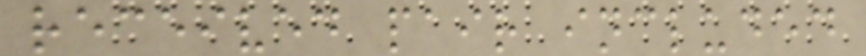received pair included
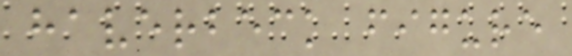haverbeck figure
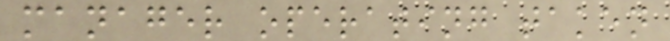manager operating taken
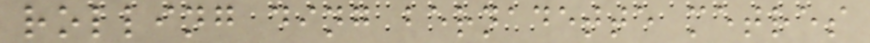rolling ding bernadette metres
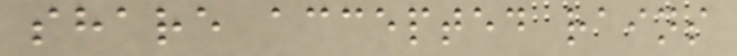share accepted rains
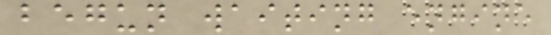begun waiting engine
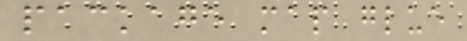package map glue
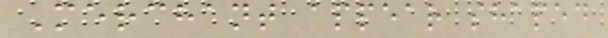Merchant appear shaped
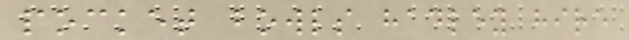pocket bowls hadley hire
